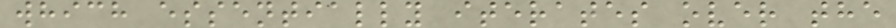which essentially iterates over the
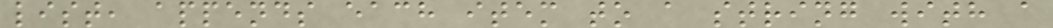list, appends each item to a string with a
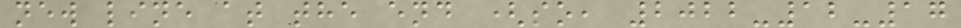new line at the end (so, 2022-12-17
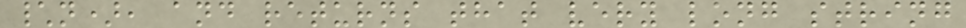\n), and returns that very long string
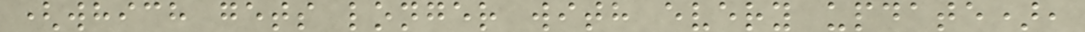(which gets longer with every update),
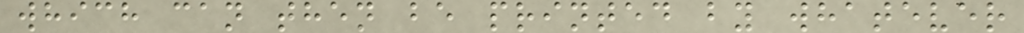which can then be printed by whatever
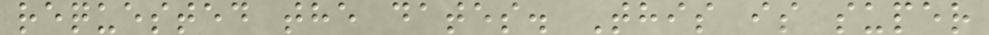requested the dates. This is super
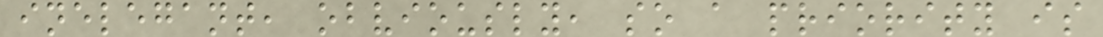inelegant, obviously, so a priority is
